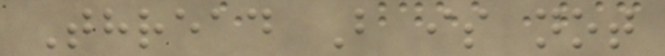Thread B is not
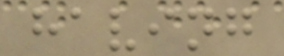having
